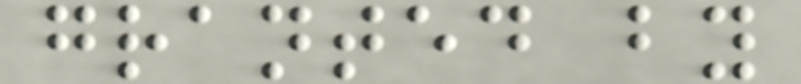granted by
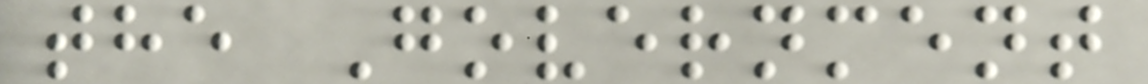the Government
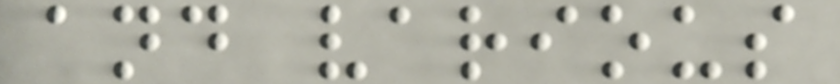and various
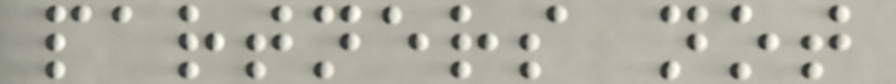partners not
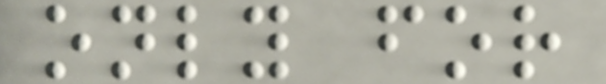only for
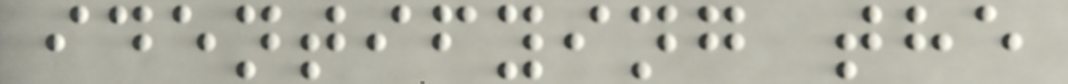identifying the
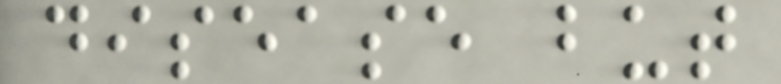disease but
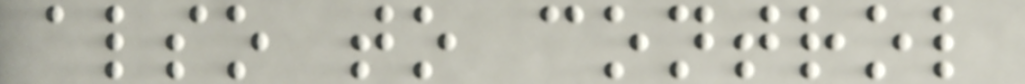also to control
